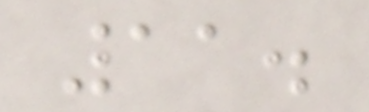11.
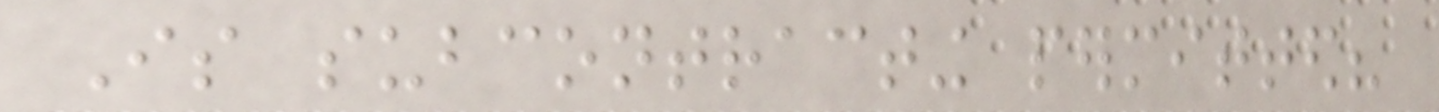Is subcontracting permitted?
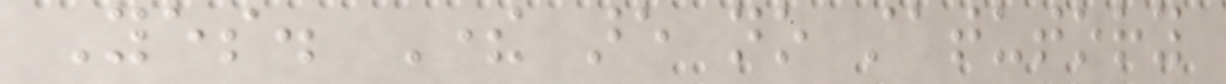Yes. There are no statutory
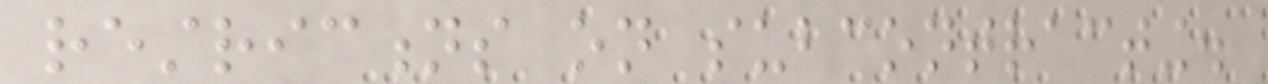restrictions on subcontracting.
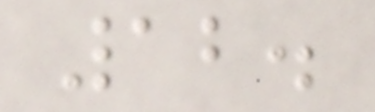12.
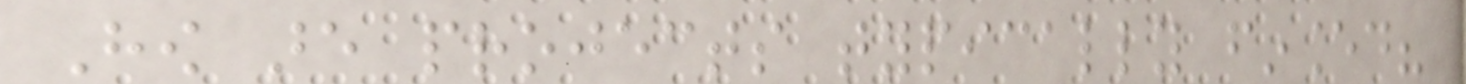How are projects typically financed?
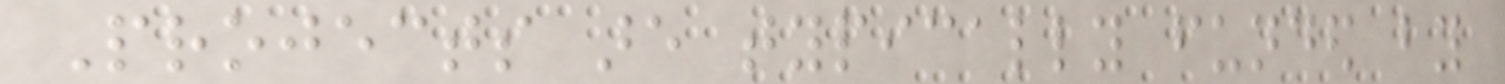Projects are typically funded by
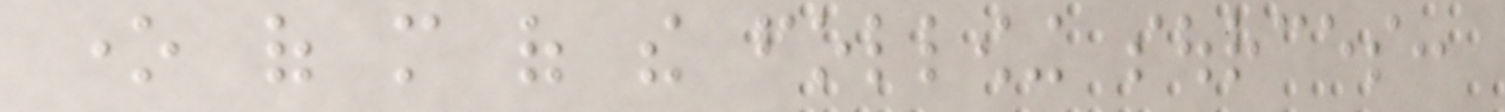one of more of the following sources:
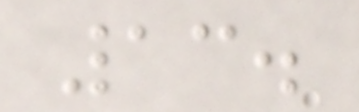13.
